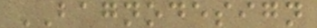BAGNODESIGN
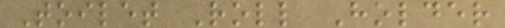Toilet Roll Holder
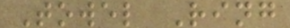Towel Ring
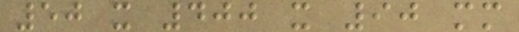50 x 400 x 90 mm
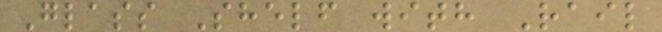Glass Shelf with Rail
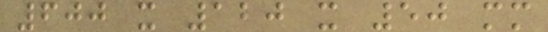600 x 120 x 50 mm
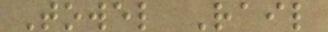Towel Rail
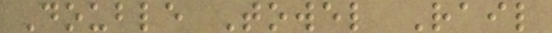Double Towel Rail
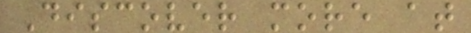Discover more at
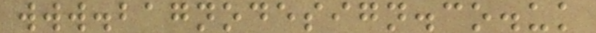www.bagnodesign.co.uk
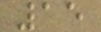15
